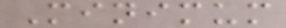Minimum
